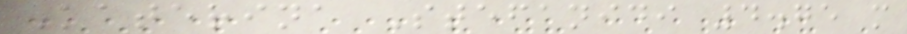Katerina Stefanidi 4.75 m
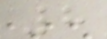8
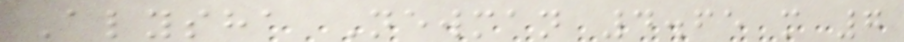Alysha Newman 4.65 m 7
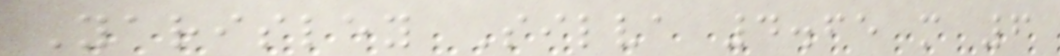Yarisley Silva 4.65 m 6
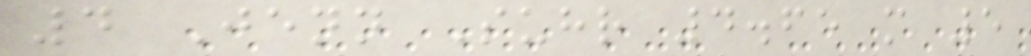4 Jenn Suhr 4.65 m 5
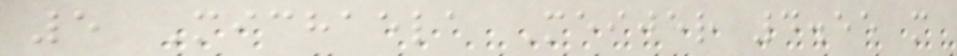5 Michaela Meijer 4.55 m
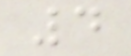4
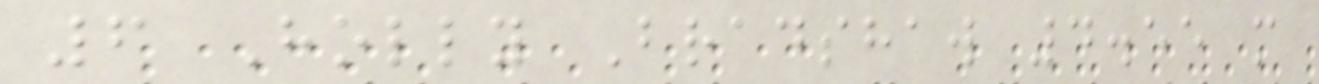6 Holly Bradshaw 4.55 m
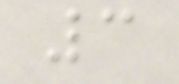3
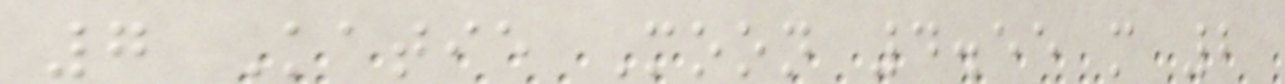7 Katie Moon 4.55 m 2
